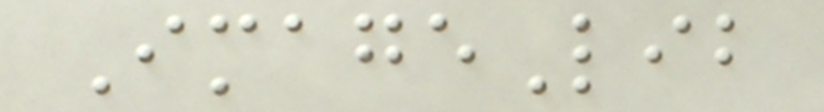ImageLib
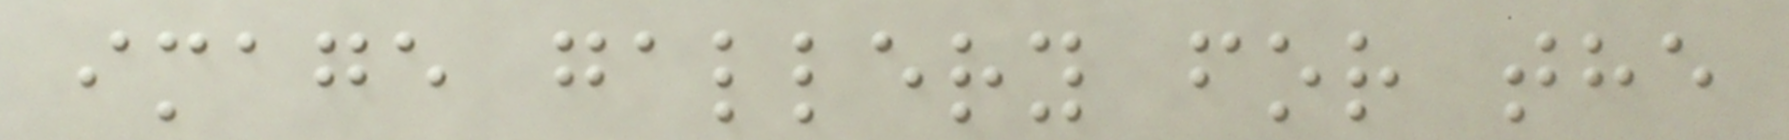image gallery for the
